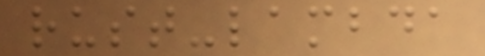rust-lambda
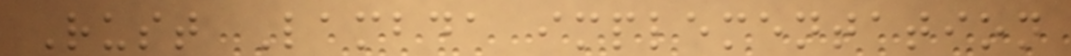Rust Lambda implementation
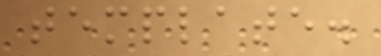template.
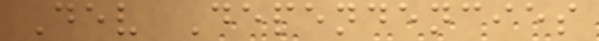Dev Dependencies
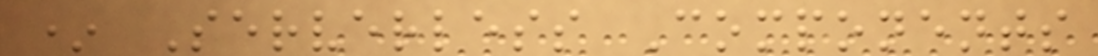* Serverless Components
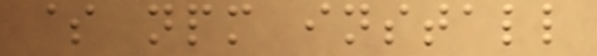$ npm install
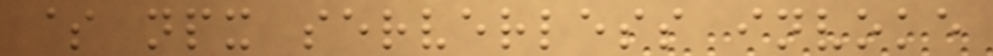$ npx serverless invoke
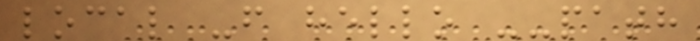local -f hello --path
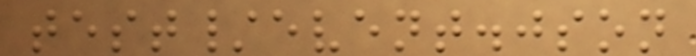test/event.json
